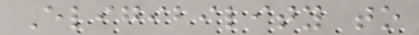Eligibility to
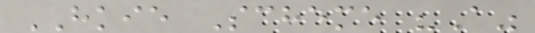HKIE Scheme "A"
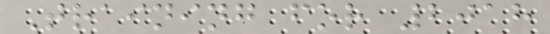Training for 2018
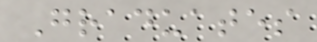Graduates
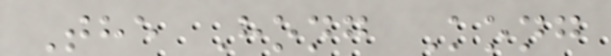The Hong Kong
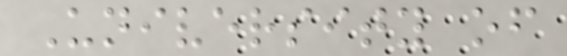University of
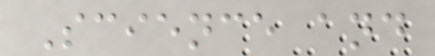Science and
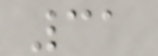31
